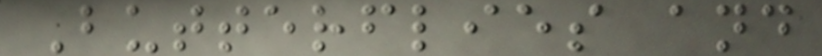Butterflies and
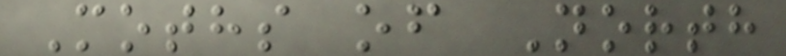Moths of North
